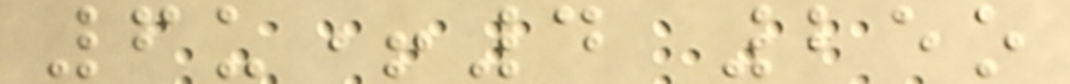6u+4 25o
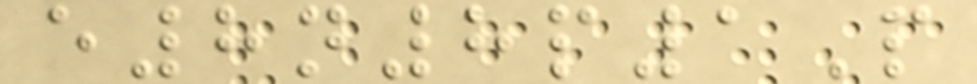e8n8p1P
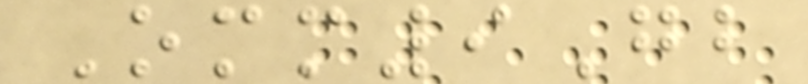Omm9Gb
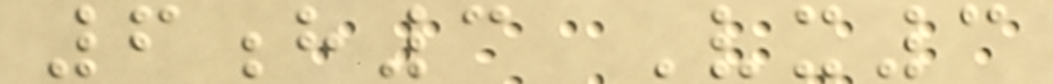6h3 Vx3
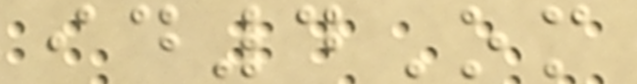id4Om
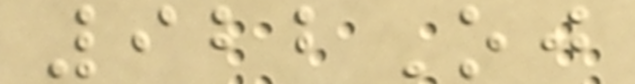922Oj
